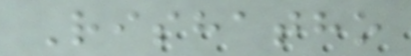Rishatho
